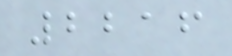2216
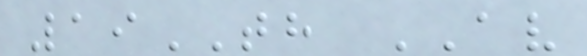19TH AV
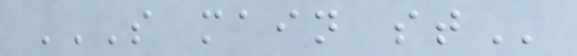S MAIN ST
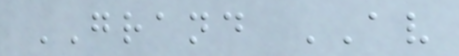GRAND AV
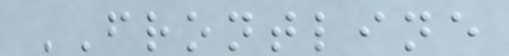FRONTLINE
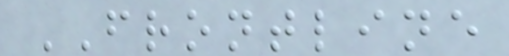FRONTLINE
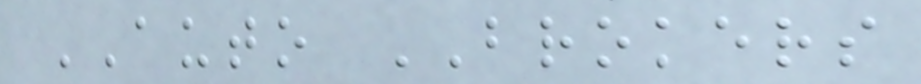AUTO BROKERS
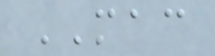MAC
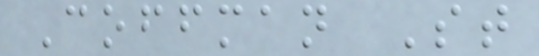Coffman St
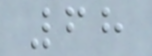68
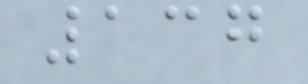137
